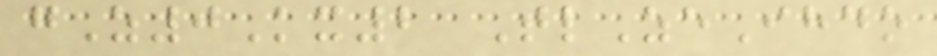gZ0Kx2 TlZeIhdo
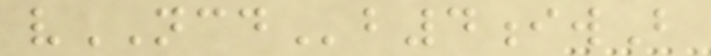vNCDb4iwB
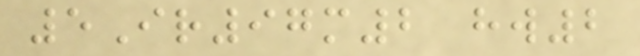5Ir97m2 hw2
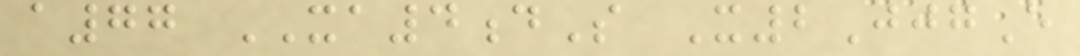a77 XA4dS X2JjgE
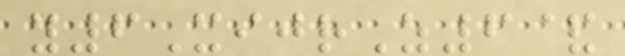y6XijrZ6&
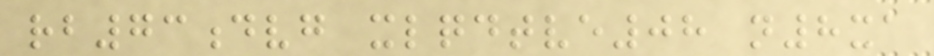rb73dvg xlqdtve08 n8xa
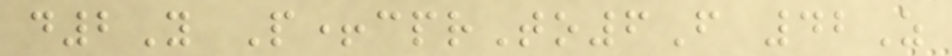d2Y P+cprTo6F 42Z
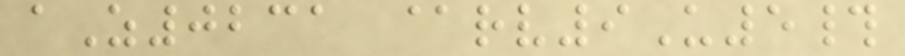aZ0231 @rv9U5#
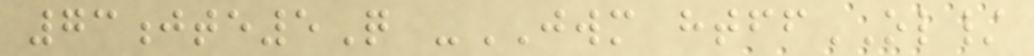73jte5Q -JWM htffOL/
